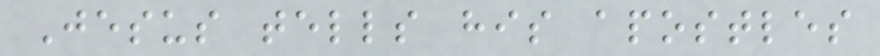Jesus tells his apostles
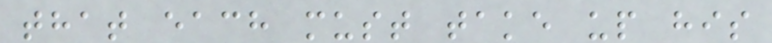that each must take up his
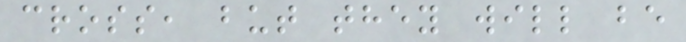cross, but they will be
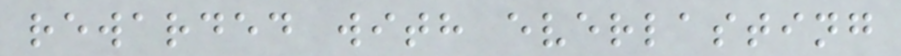rewarded with everlasting
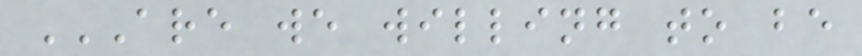ARE WE WILLING TO BE
